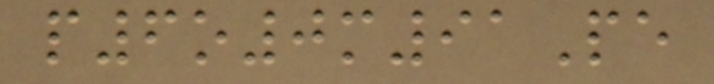p6o0m91Pe
